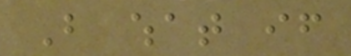But what if
